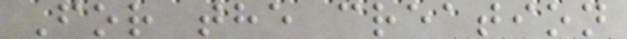For the creation
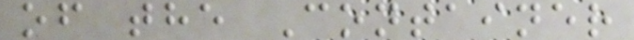of the Container
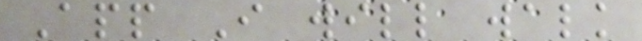App I will walk
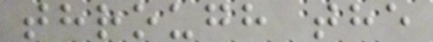through the
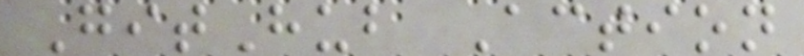GitHub Action
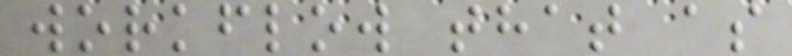workflow that as
